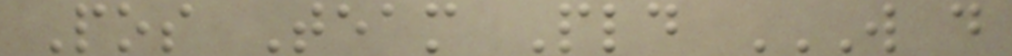Pos Team Pld W D
